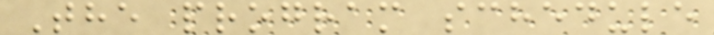The program schedule
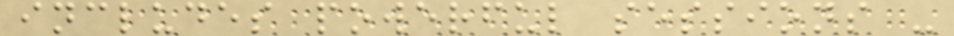includes powerful sessions -
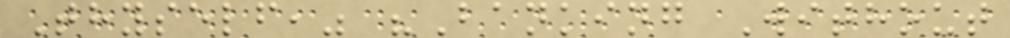Thyself," "Banking Without
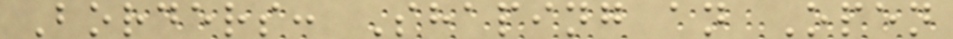Borders: Shaping an Open
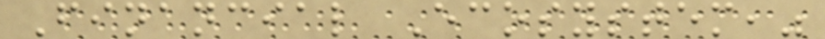Financial Ecosystem,"
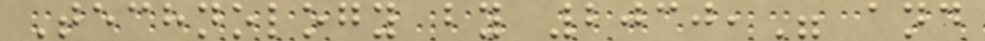Technology by 2030," and
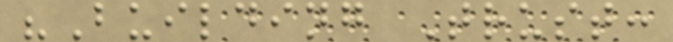"Building Trust:
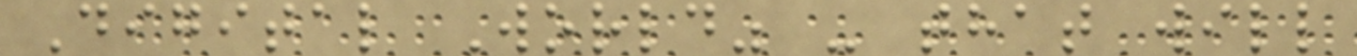Digital World" - that will
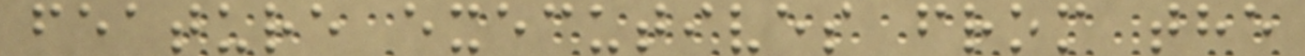feature executives from the
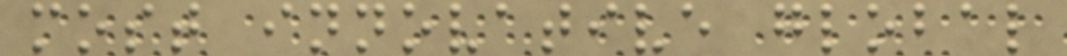most innovative global
